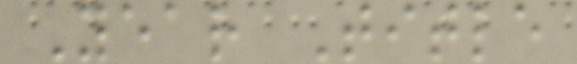Year Title
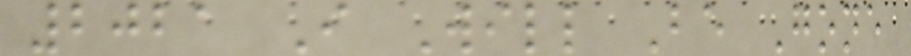2021 I Will Be Gone
